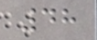48
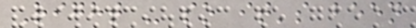Right - so it's been
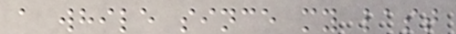a while since my last
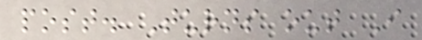post. Turns out I
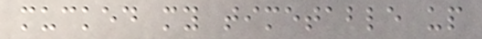mucked my timetable up
